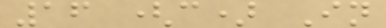16 (c) In
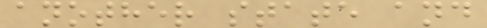another state and
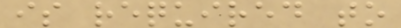is required to
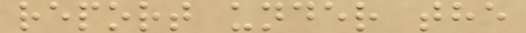report under the
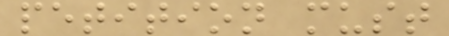petition must
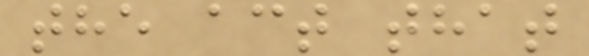the act that
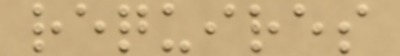requires
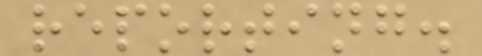reporting.
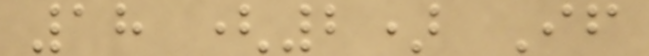18 (2) If
